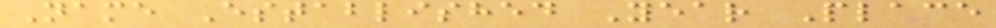Name Established Year Place
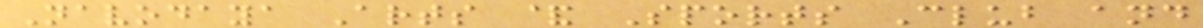Navodaya Arts & Sports Club and
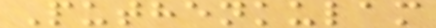Puthenkulam
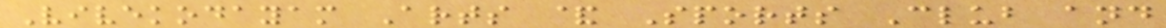Vivekodayam Arts & Sports Club and
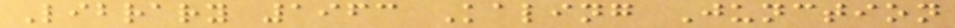Library 1963 Kaling Junction
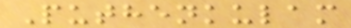Puthenkulam
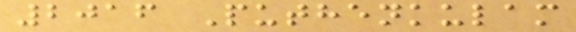2016 Puthenkulam
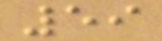59
